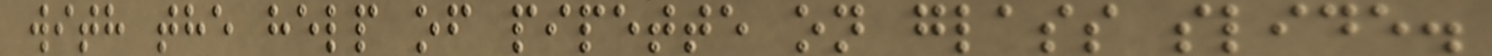with the help of pipette on glass slide.
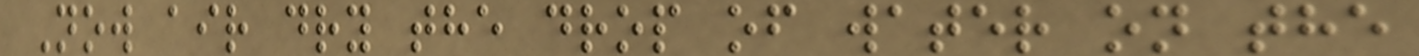Now air dry the drop of water on the
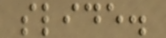slide.
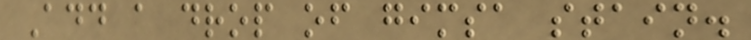Add a drop of gimsa stain.
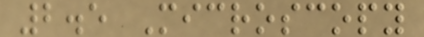2.5 Microscopy
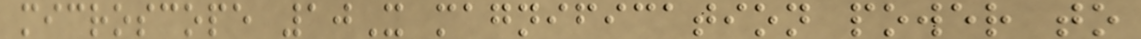microscope 10X magnification power to
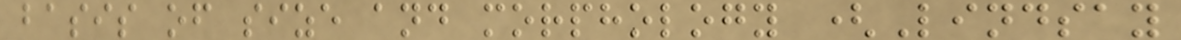basis of size and morphology (Lindsay
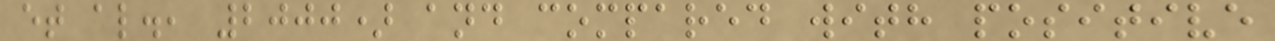et al., 2000) and compared with positive
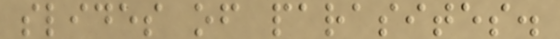slides of parasites.
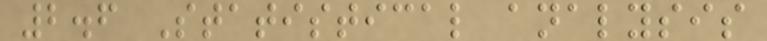2.6 Statistical analysis
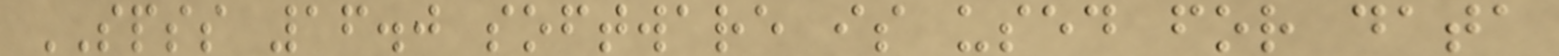SPSS 16.0 software is used for data
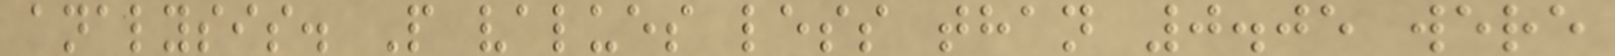analysis. P values less than 0.05 were
